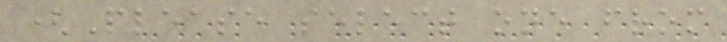(Please select one from
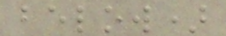below)
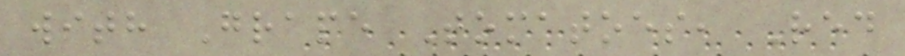with Grape Tomatoes, Red
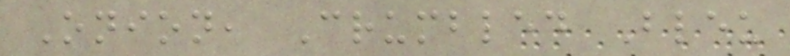Onion, Crumbled Bleu
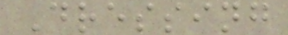Dressing
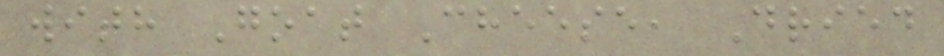with Goat Cheese, Dried
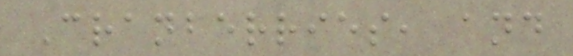Cranberries, and
